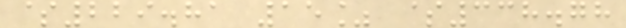$229.81 15% $338.78
